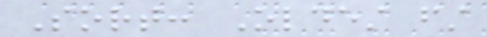Sort: Oldest first
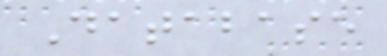Database
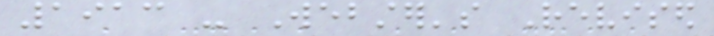1913 - Webster's Revised
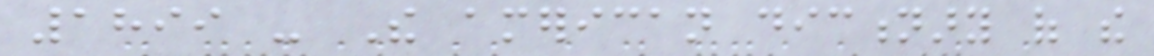1899 - The american dictionary of the
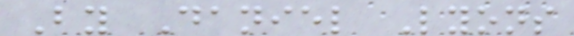By Daniel Lyons
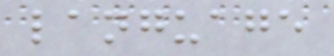language
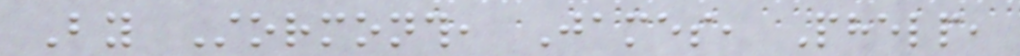By Stormonth, James, Phelp,
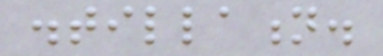distillation.
